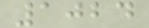1024
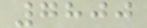7800
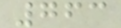763
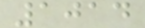1014
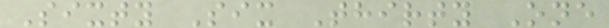Sixty Six Thirty One
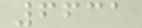6631
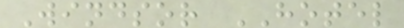Windsor HOTEL
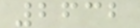2632
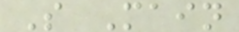S Main
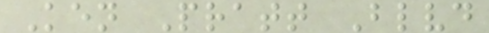Ken Pratt Blvd
